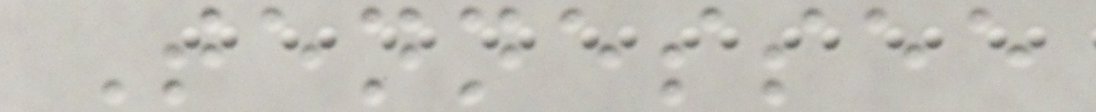Tennessee
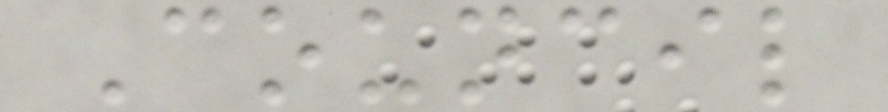Council
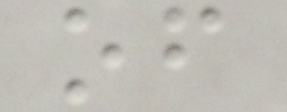of
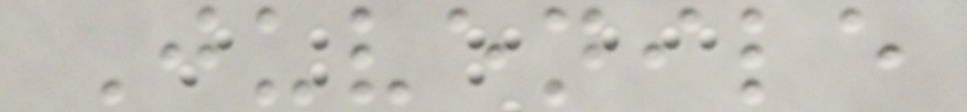Juvenile
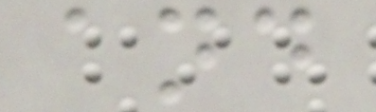and
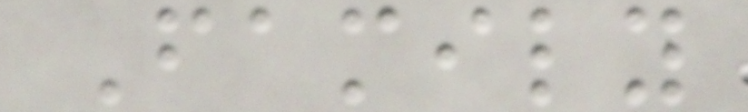Family
